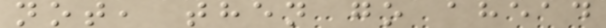not, then go ahead
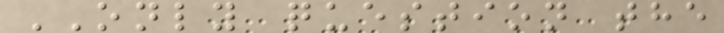ONLY question the
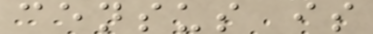census is
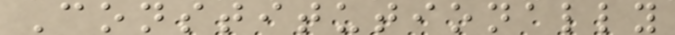Constitutionally
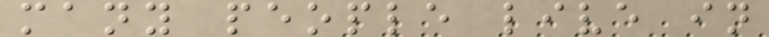many people live in
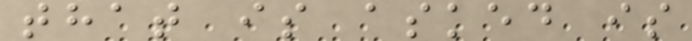that is asked is
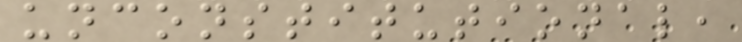unconstitutional,
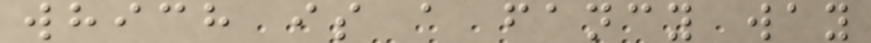which is a fancy way
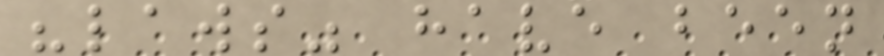"laws" have been
